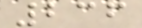236
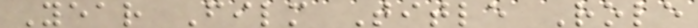Year Film Title Role
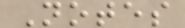Notes
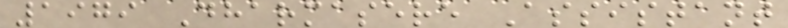1979 Dharmasere Assistant
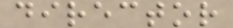director
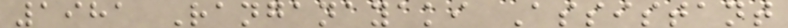1981 Ranganayaki Assistant
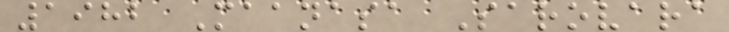1982 Maanasa Sarovara
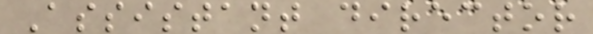Assistant director
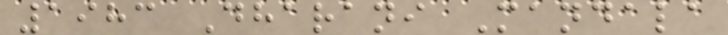1983 Dharani Mandala
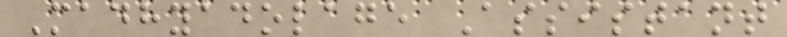Madhyadolage Assistant
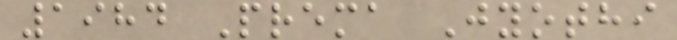1984 Prema Jyothi
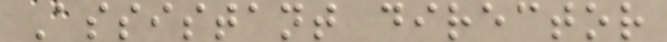Assistant director
